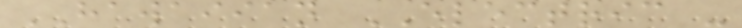HAWAIIAN ELECTRIC -
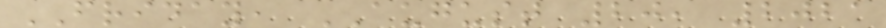FRIDAY, AUGUST 20, 2021
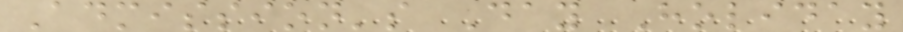Admission's Day Holiday
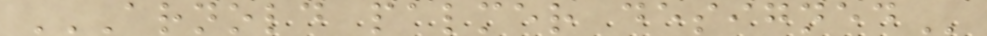ARNOLD PALMER DESIGNED
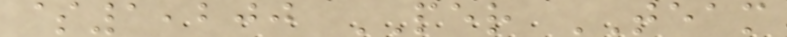$1,200 PER TEAM
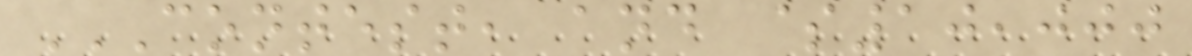CONTEST, AND $10,000
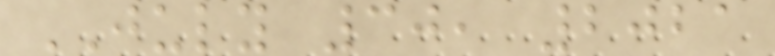JULY 30, 2021
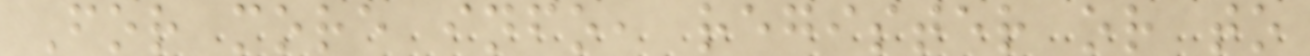For more info, register or to
